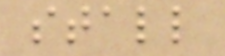stall
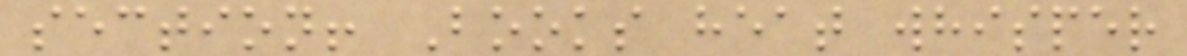section! Books heat whisper
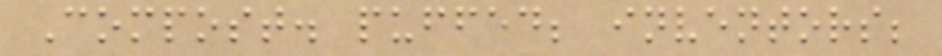Compost. puffed; inventors;
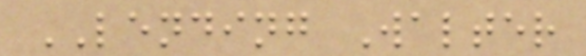LENDING Walter
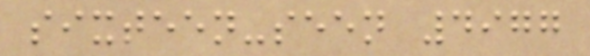sixteen-seen 4977
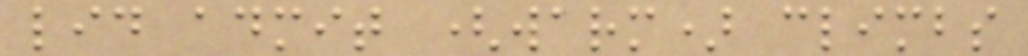lid admit (warm) climbs
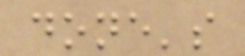done's
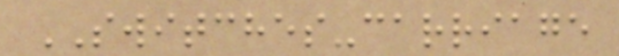SWITCHES-carriage
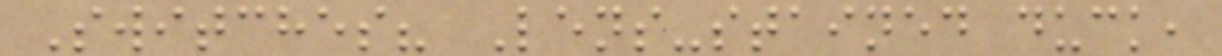Switches? Lens-stained duck,
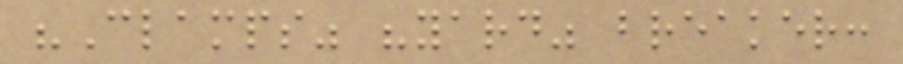"Clamps" "yard" breaker:
